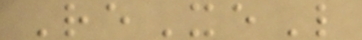ReXeL
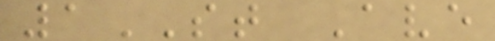1ST Ave
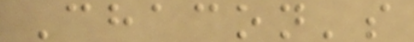Chacon's
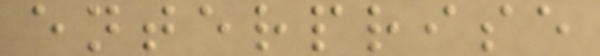enterprise
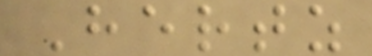Hertz
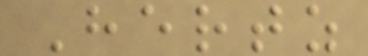Hertz
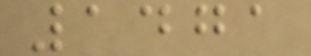1471
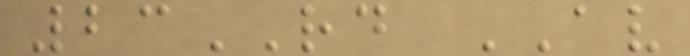23RD AV
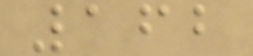162
